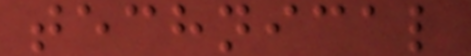technical
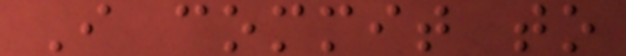I commit to
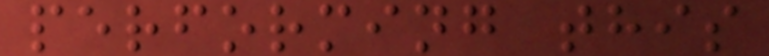performing this
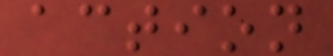action
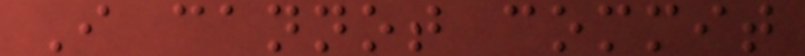I cannot commit
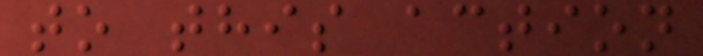to this action
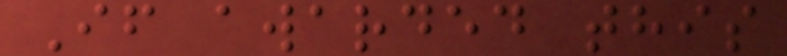If awarded this
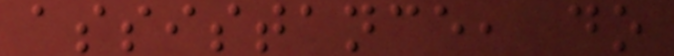assistance, do
